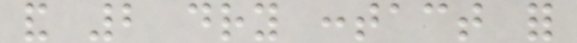and 2 dry contact for
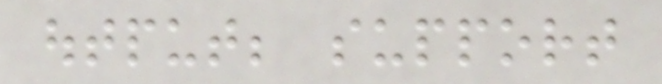output; support
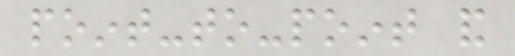point-to-point and
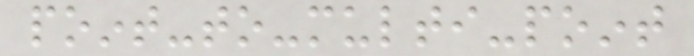point-to-multi-point
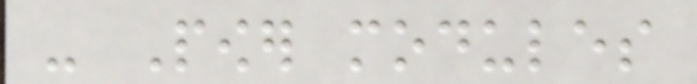- Power modules
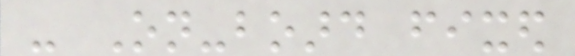- On-board fixed
